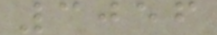3056
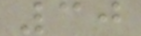30
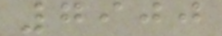7900
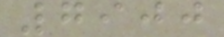7900
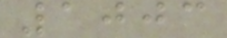1003
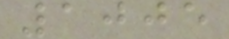1005
